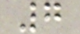7
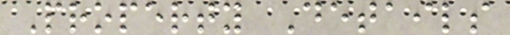Property Details
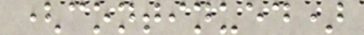(continued)
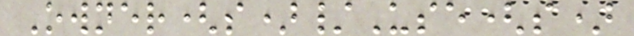Owner(s)/Use(s)
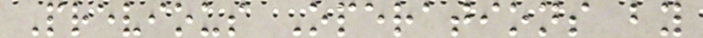Previous Operations by
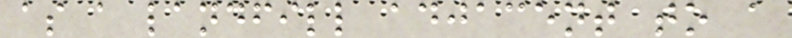as a landfill adjacent to a
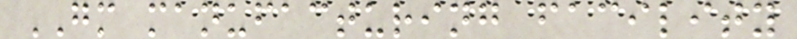GM manufacturing facility
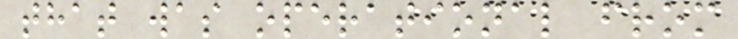that was operational from
